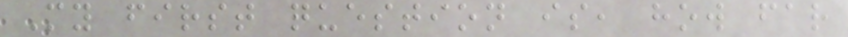My first question is, how far
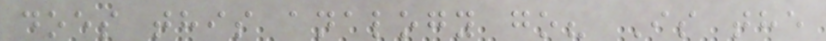does this analogy go? Is the
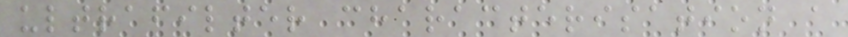ultrafilter characterisation a
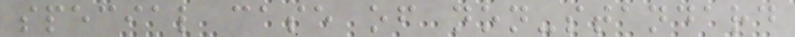special case of non-standard
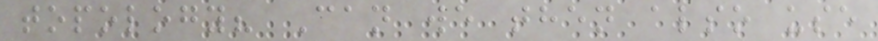topology? Can we then also use
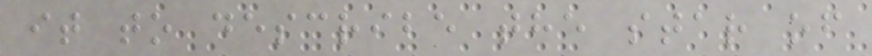it to describe the star of
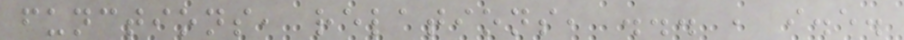functions, relations, ... , i.e.
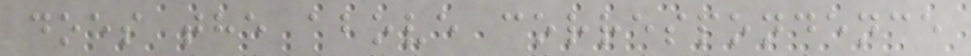does the above correspondence
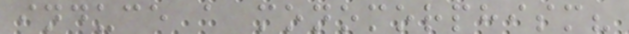induce a monomorphism?
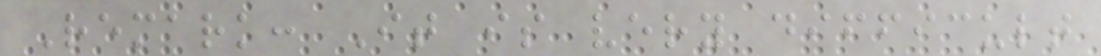Remark: It is very difficult
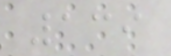139
